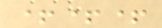+++
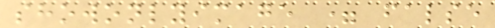showonlyimage = false
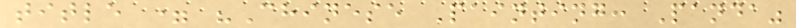title = "Chinese Painting: Panda"
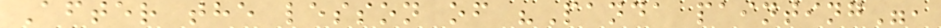After the lesson of "Panda painting",
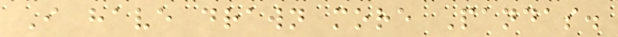I have drawn more Pandas.
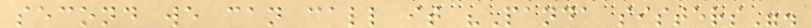second we can call it "Panda sisters".
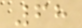68
